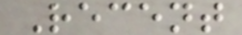Recent
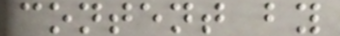content by
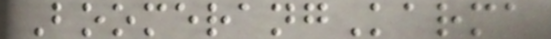BoomerangKarma
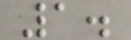1.
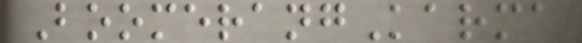BoomerangKarma
